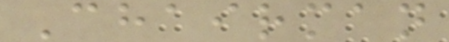Chairman
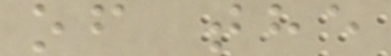of the
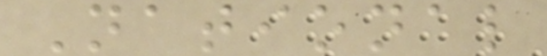National
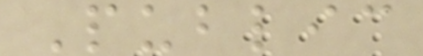Public
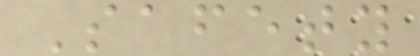Safety
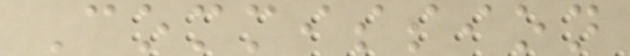Commission
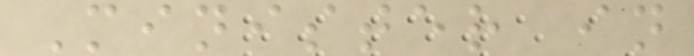Minister in
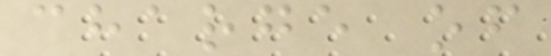charge of
